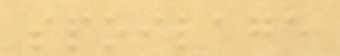spoilage
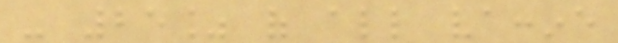- 25% of all vaccine
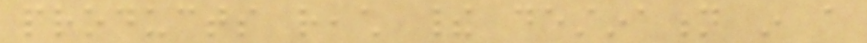products reach their destination in a
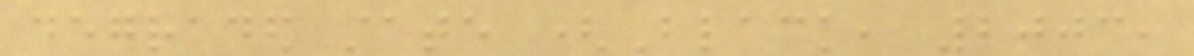degraded state (Black, 2003,
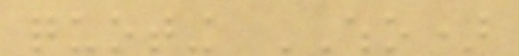quoting WHO)
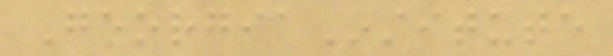GeorgiaInstitute
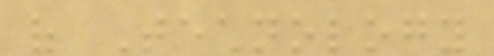of Technology
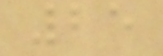25
